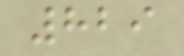829
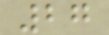27
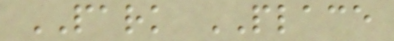PARK PLACE
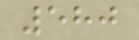580
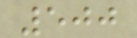500
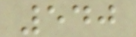540
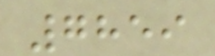7859
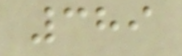389
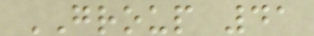GROUP 41
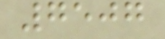7507
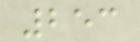253
